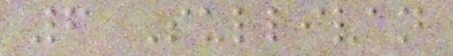6 Sullivan
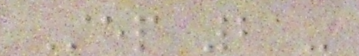Step 2 -
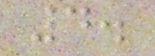4.
